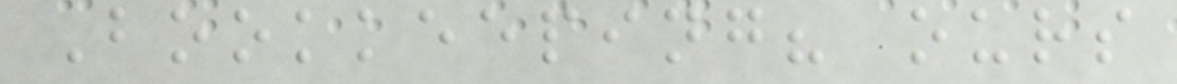Bookkeeping? ours
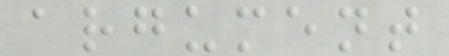argument
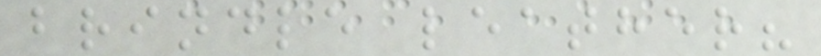brindle leather?
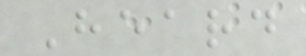Heard
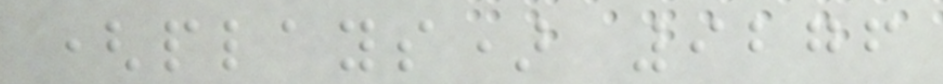(plays) 9276
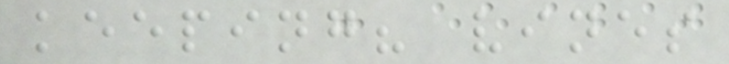keeping? vines
